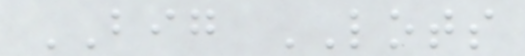BIG LOTS
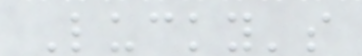Lucky's
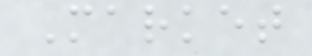Market
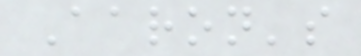Aaron's
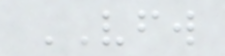VFW
